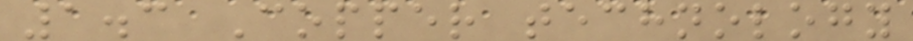1.3 Copper technology
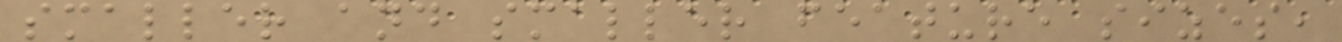smaller and smaller feature sizes,
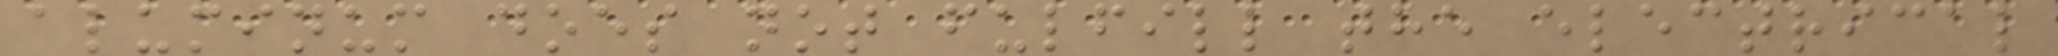aluminum does not fulfill the electrical
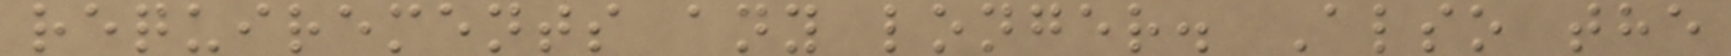requirements any longer. Also the
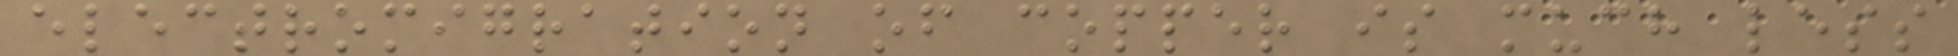electromigration of copper is much less
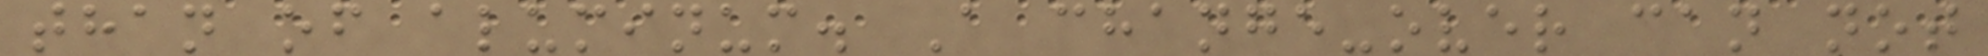than of aluminum. A change-over can not
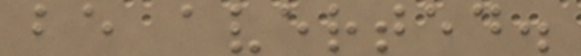be averted.
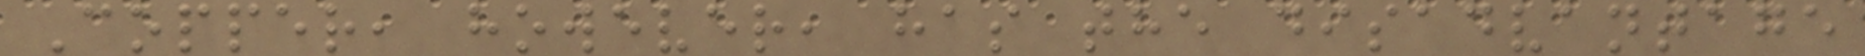Copper, however, has the disadvantage
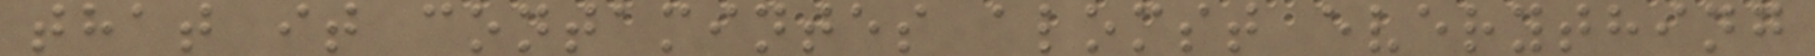that it contamintes alomst everything
